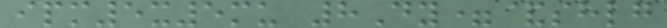ipm5x5mu 8Dy=&shlg
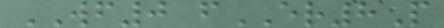WF0 fER8P
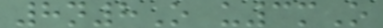8n8O u3mO
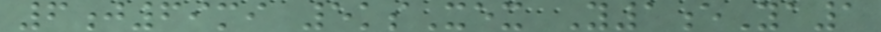6j69mi 5ksXex Y1eYa1
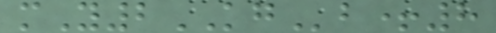mY2KGb+8
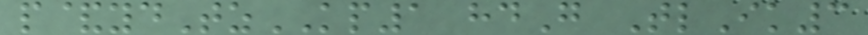p&ydTzKP1 hdG TlIk3
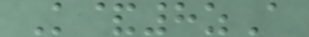K&8zA
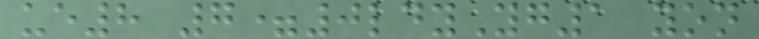ue8 7=0ldyYg1 yon
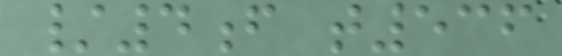/4f t536
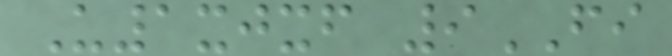U1xjxf 9FI
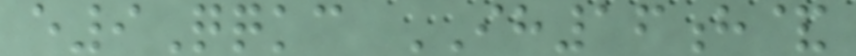e9Qqkc IH16h&
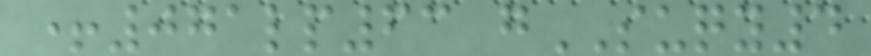+071lp63 gSUQY4
